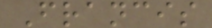Francis
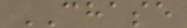CHASE
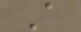A
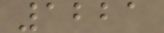1221
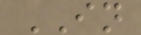IN
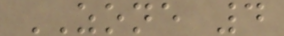ZONE 4
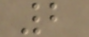2
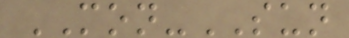MON-SUN
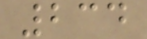234
